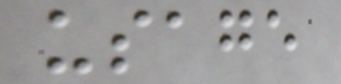usage
